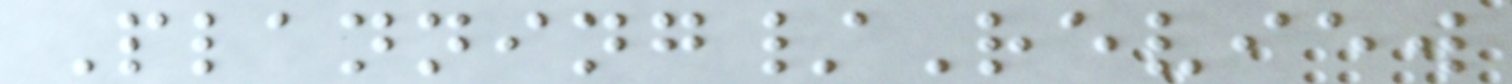Planning/Review
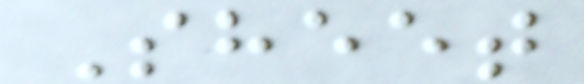Sheet
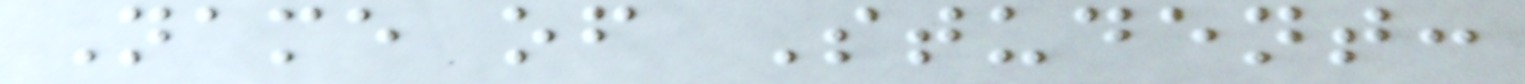Name of Student:
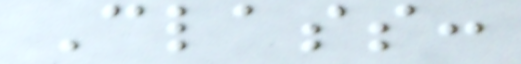Class:
